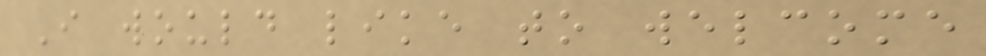I would like to welcome
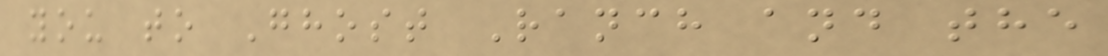you to Ghost Ranch and the
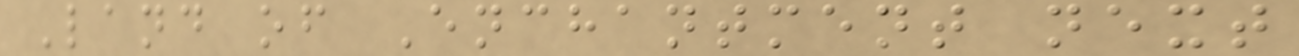Land of Enchantment next
